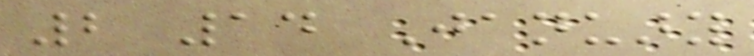2 14 January
